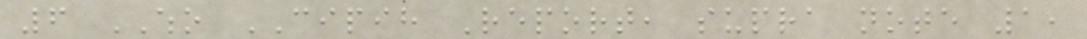6 WHO CIPIH Report, supra note 1,
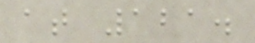at 121.
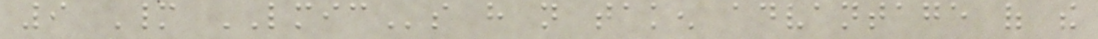9 Many LMICs have not taken advantage of the
